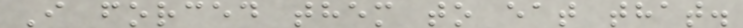I forced them to eat that.
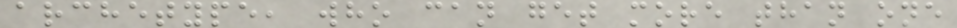archetype, who can get more than one
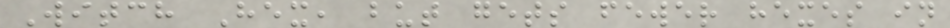Witch Hex, but gets fewer hexes in
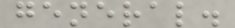general.
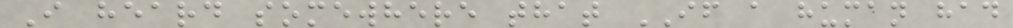I heard somewhere that IF a human had
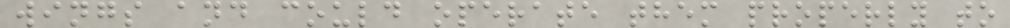wings and could operate them properly to
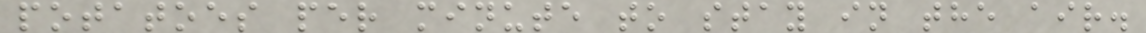potatoes per minute to stay in the air.
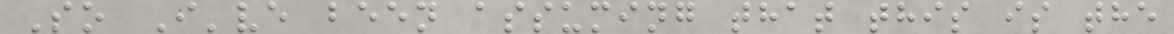So I've been assuming that this is the
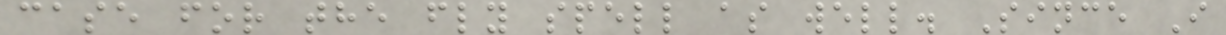case for the fly spell as well. Since I
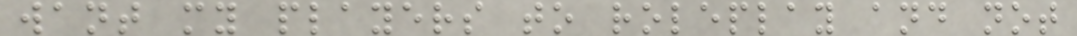want my players to roleplay and not
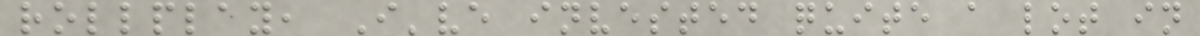rollplay, I've invested quite a lot in
